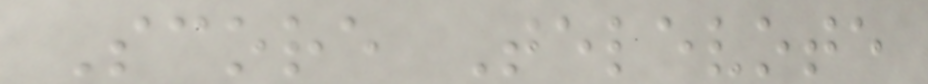Score Televote
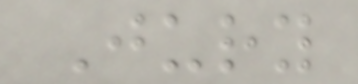Jury
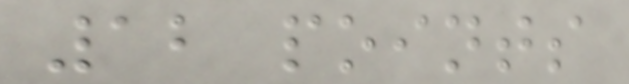12 points
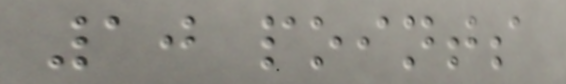10 points
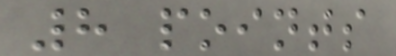8 points
